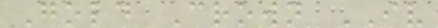Gold Crown IV
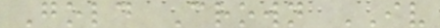Gold Crown IV
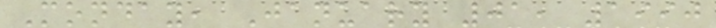Monday, January 01, 1990
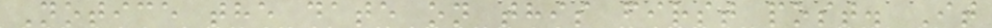Notice the date on this first post. It
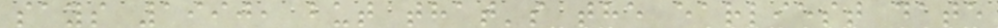says 1990, but that's the earliest date
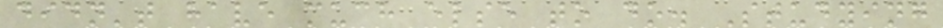didn't have much else to do. Studying
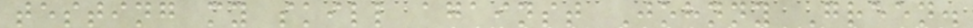testing my skill against Johnny Green.
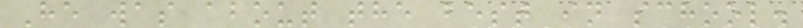He was about the best in school.
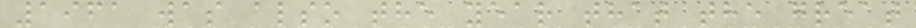1961 was also the year that the great
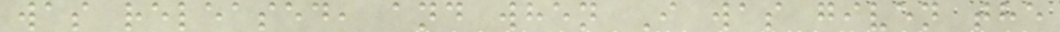was released, and when I was given the
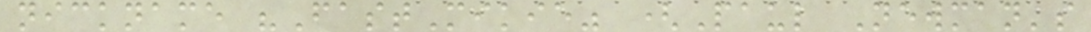nickname "FastMikie" (Paul Newman's
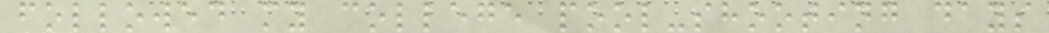followed my college pool-shooting days
